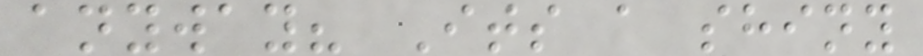anyway? Its a shiny
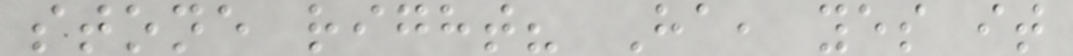stone right? Ha, yes it
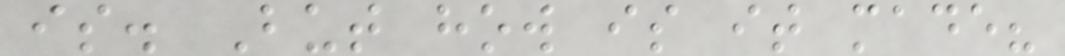is. But how is it made?
